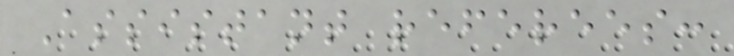Assistant referees:
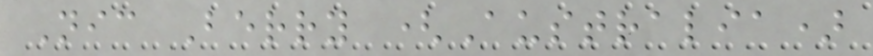Nic Berry (Australia)
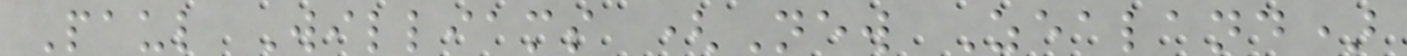Paul Williams (New Zealand)
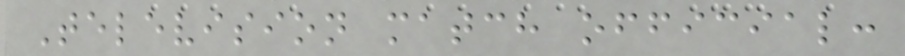Television match official:
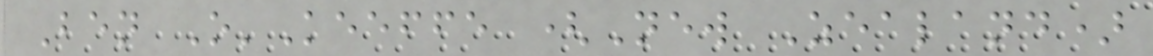Ben O'Keeffe (New Zealand)
